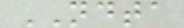NDTA
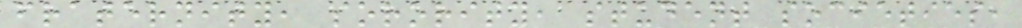fraternity, sorority, student societies,
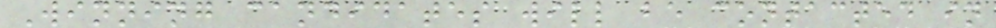Winning candidates will be contacted in
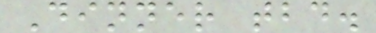Dinner tbd.
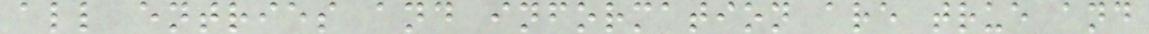all entries and information are true and
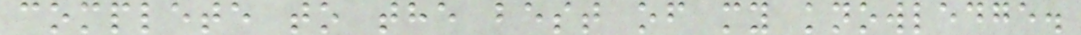complete to the best of my knowledge.
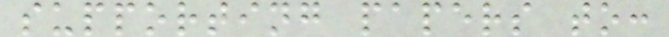supporting papers to:
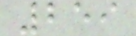259
